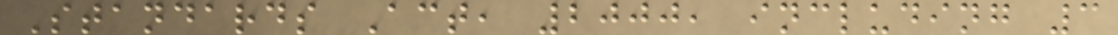Standards Act, 2000, including 3
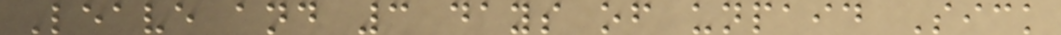Leave and 3 days of unpaid Sick
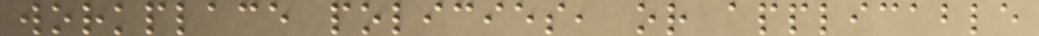workplace policies, or applicable
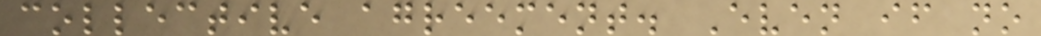collective agreement. Even if no
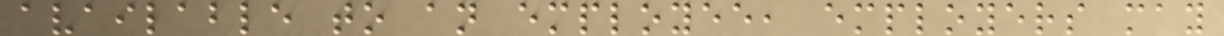available to an employee, employers may
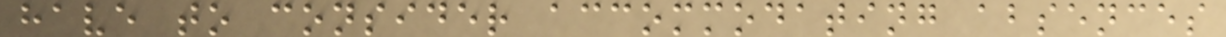have to consider accommodating absences
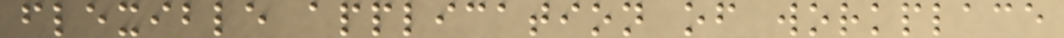flexible application of workplace
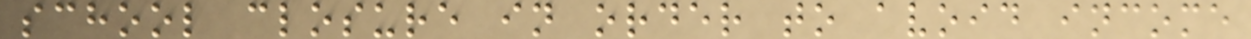school closure in order to avoid income
